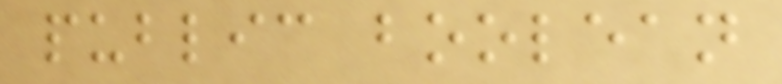public boolean
